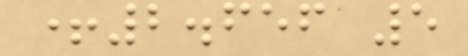+2.656 5
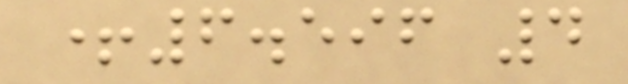+6.596 4
